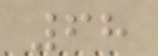68
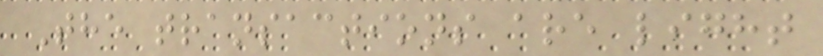The transactions are light
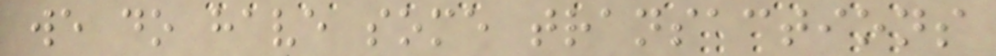we do have some transactions
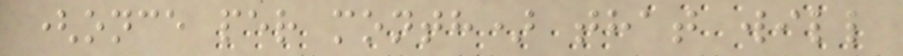(once per month) that will
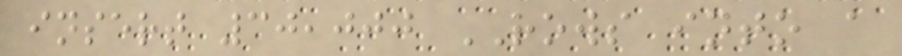insert 30,000 ROWS into a
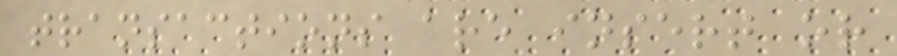transactions are insert or
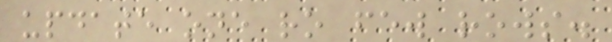update one ro few rows.
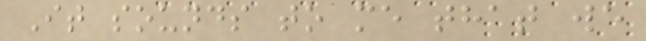It sounds to me that we
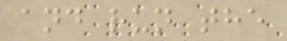and run the
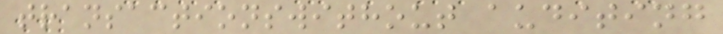transactionswithout auditing
